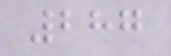287
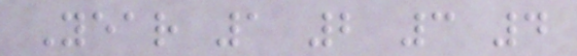Year 1 2 3 4
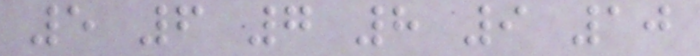5 6 7 8 9 10
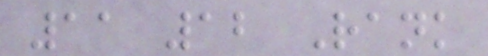11 12 Rank
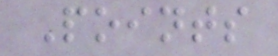Points
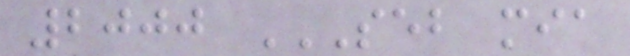2000 SEB MIA
